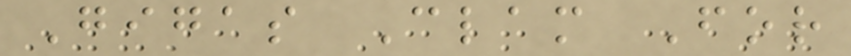Gigas Clam For
